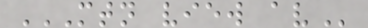MTN VIEW AV
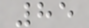85
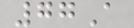77A
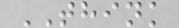THINK
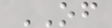OF
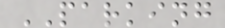PARKING
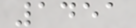1451
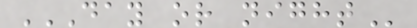DAY OR NIGHT
